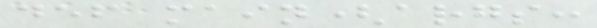def main(args:
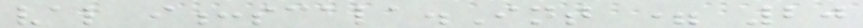val i:scala.Int = 20
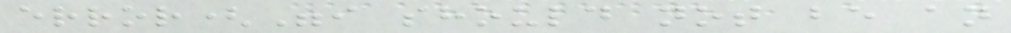error("i should not be an
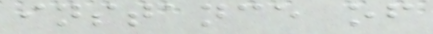instance of
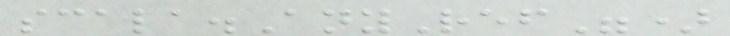scala.AnyRef")
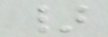}
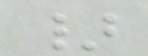}
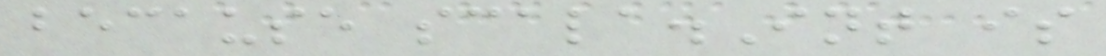because scala.Int is
